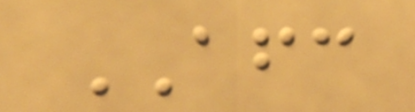AFC
